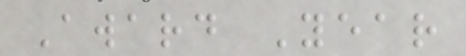Award Year
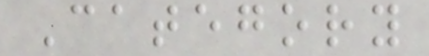Category
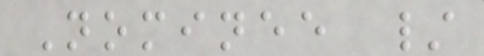Nominee /
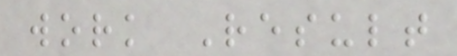work Result
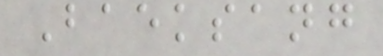Baeksang
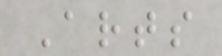Arts
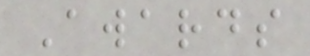Awards
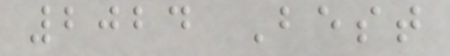2024 Best
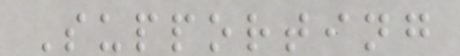Supporting
